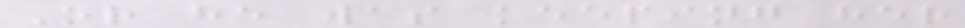Or he was keeping her
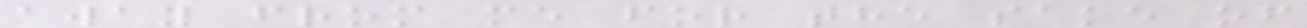away from me for the sake of
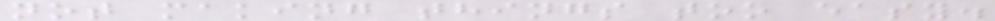not making things too easy.
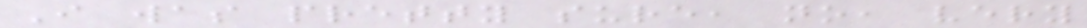I was pretty sure, no, very
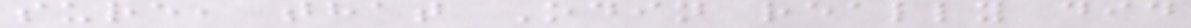sure, that Odin really did
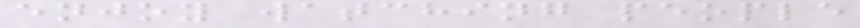enjoy watching people
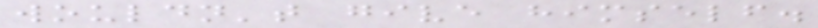wouldn't give himself.
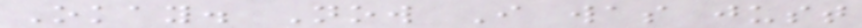Okay. Now I was just
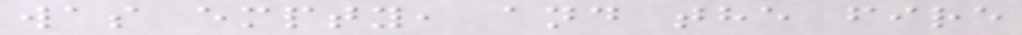was empty, and the fire
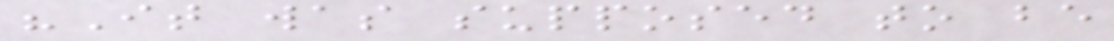"It was supposed to be
